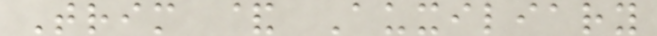Trim & Auxiliary
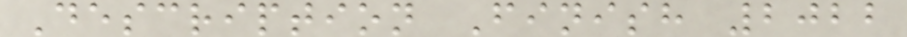Description Finish 2022
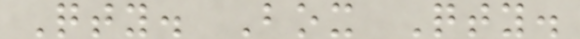Qty. Box Qty.
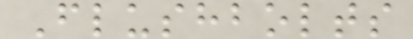Flushbolts
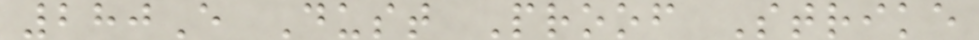280E Dust Proof Strike
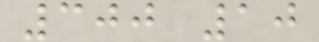300 10
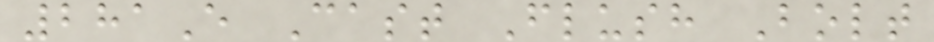281E Cast Flush Bolt
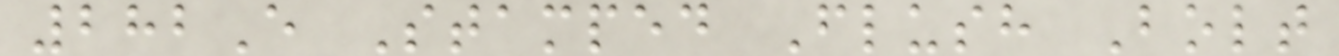282E Stamped Flush Bolt
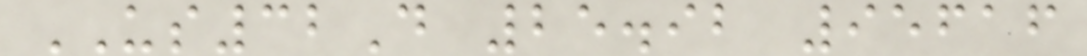US32D 25.92 95616
